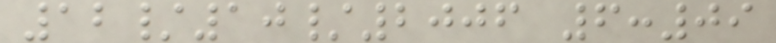12/10/2006 6:09
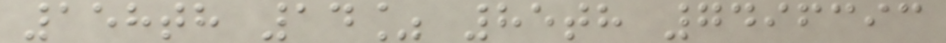158th 14% 85th 7496393
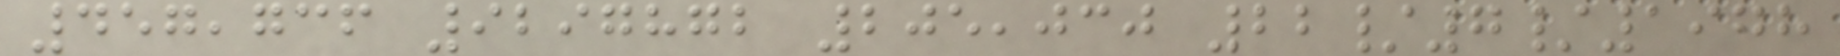457,736 9297872 205,030 22/7/1978
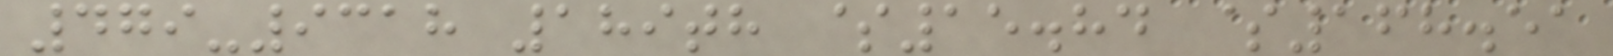479-9318 189th $15.84 $168.51
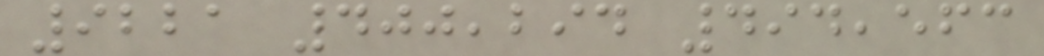9221 400,294 494,563
